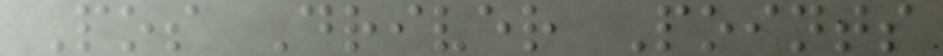Pos Driver Points
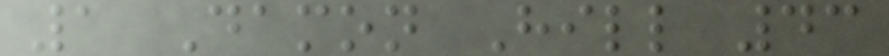1 Damon Hill 43
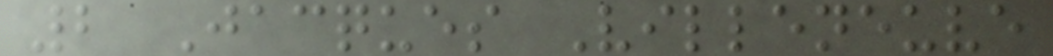2 Jacques Villeneuve
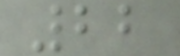22
